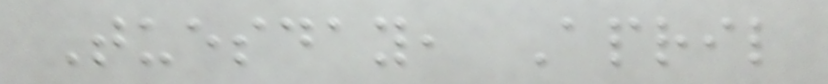Tuesday, April
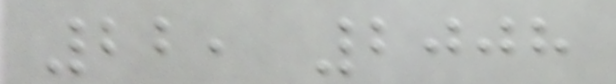22, 2008
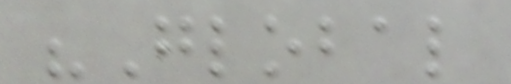"Global
